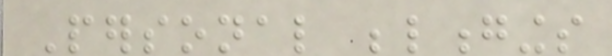Personal belongings
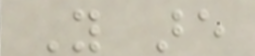You are
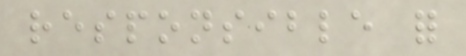responsible for
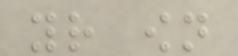your own
